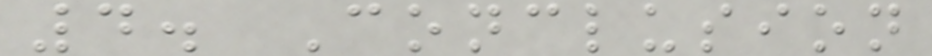4. Conclusion
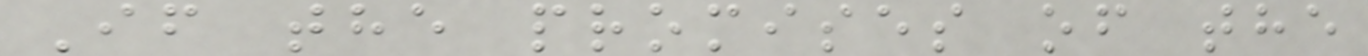If the promises of the
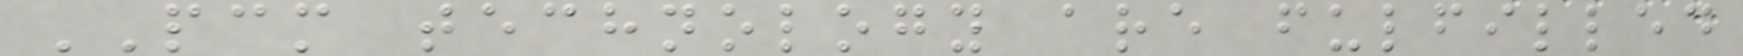PCM technology are fulfilled
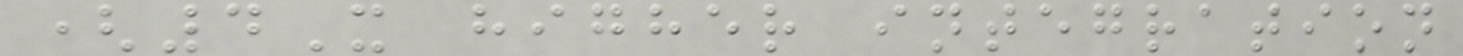(4X higher integration
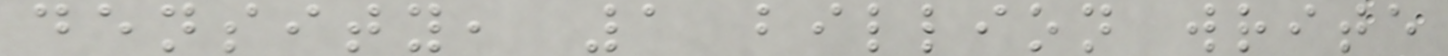density, 1 billion write
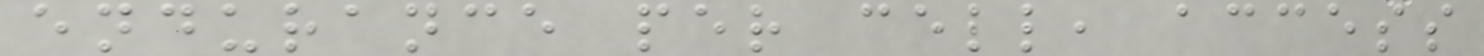endurance per cell, access
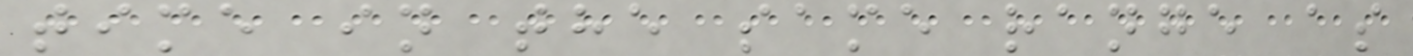time in the same range as
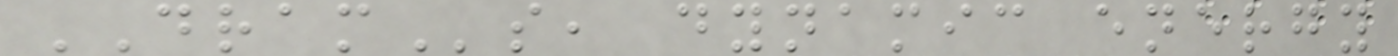DRAMs, dynamic energy
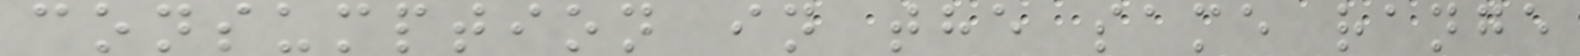consumption in the same range
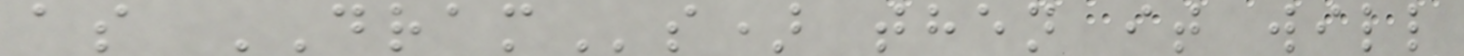as DRAMs) then it will
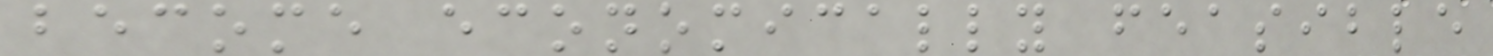become economically feasible
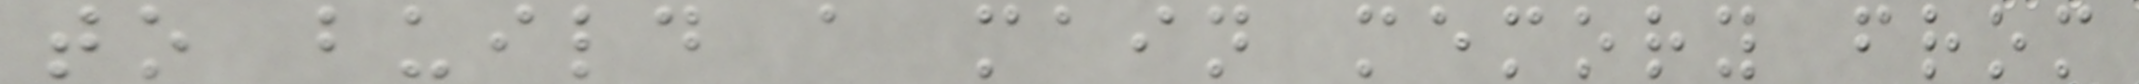to build a main memory from
